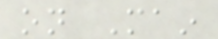on Main
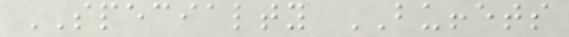SPECIALTY BUFFETS
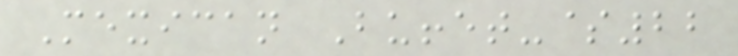Mexican Buffet-$22
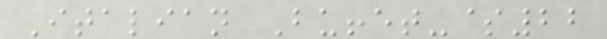Italian Buffet-$22
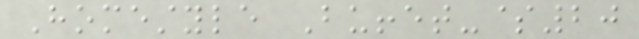Homestyle Buffet-$20
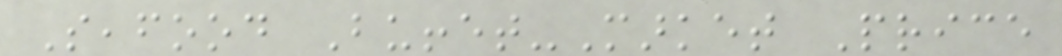Seafood Buffet-Market Price
